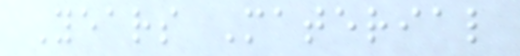Years Material
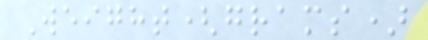Weight(grams)
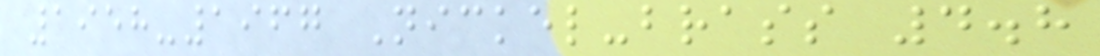1958-1967 Nickel-brass 4.8
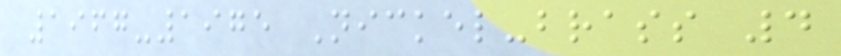1967-1975 Nickel-brass 4
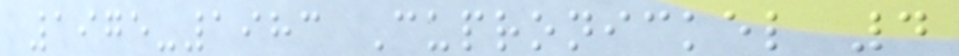1975-1983 Cupronickel 4
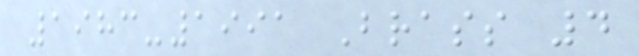1983-1991 Brass 4
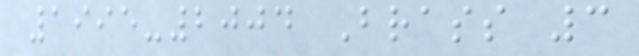1995-2004 Brass 3
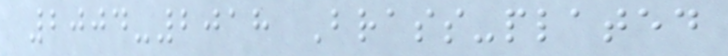2004-2018 Brass-plated
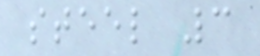steel 3
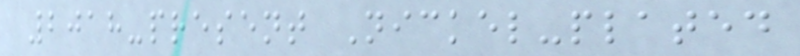2018-present Nickel-plated
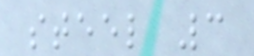steel 3
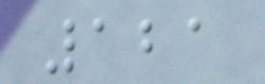121
